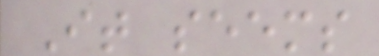It seems
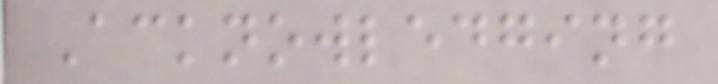Acknowledging
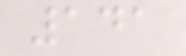141
